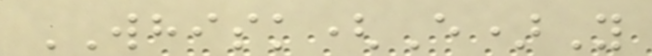WHISK(E)Y
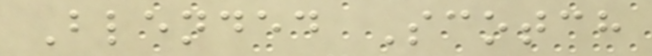Blended Scotch
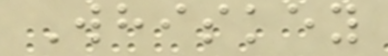Whiskey
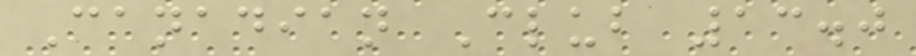Canadian Club 13.0
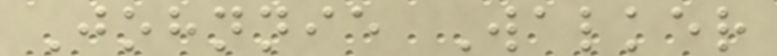Johnnie Walker
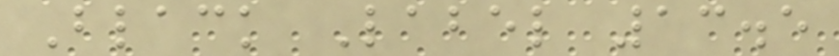Black Label 13.5
